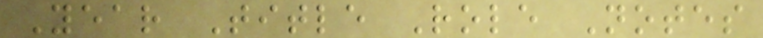Year Title Role Notes
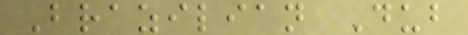Brazilian Dub
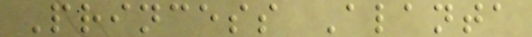Princess Alanta
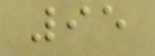95
